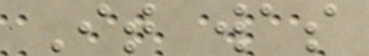It was
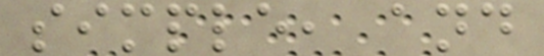simple, and
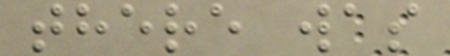there was
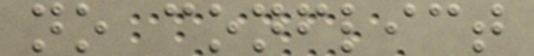no conflict
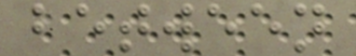between
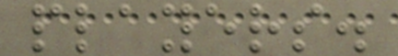players.
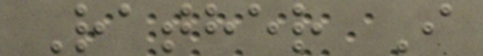Rather I
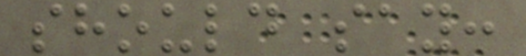should say:
